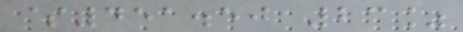$451.50 23%
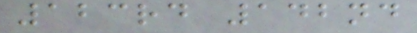123rd 142nd
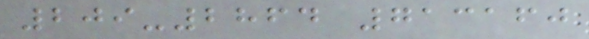209-2864 713160
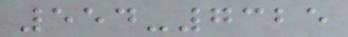554-7325
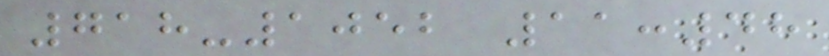718-1052 11:48
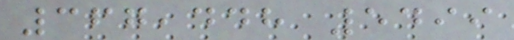367,448 5499
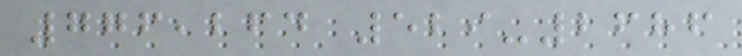776,264 529-2686
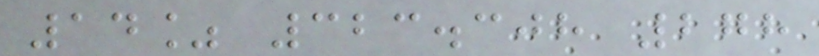14% 323.308 278
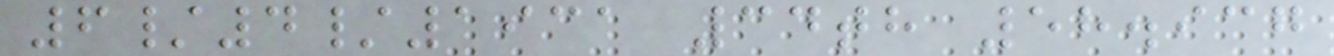6/4/1931 34th 58.937
